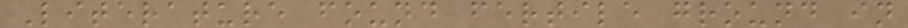Literature found fertile ground in
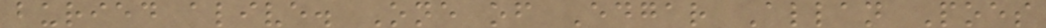buried alive. One of Edgar Allan Poes
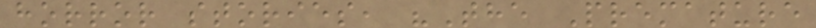horror stories, "The Premature
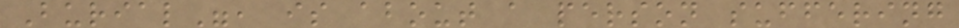Burial", is about a person suffering
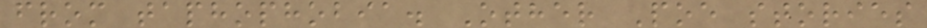from taphophobia. Other Poe stories
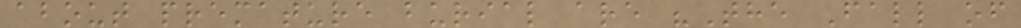about premature burial are "The Fall of
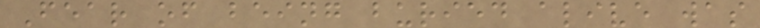Fear of being buried alive was
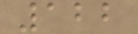122
